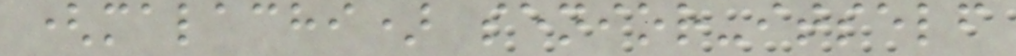(malachi) senior-itself
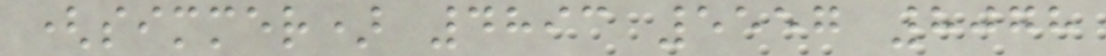(simmer) 4893 5557 8078
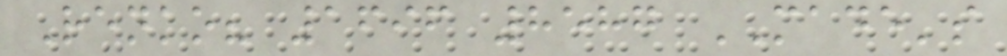Renko? 1696 8587 MADE's
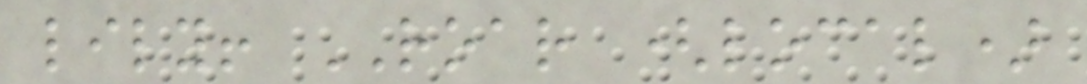lily! ROAR (local)
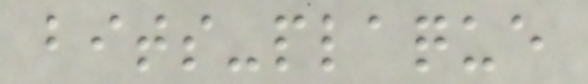bits-plaque
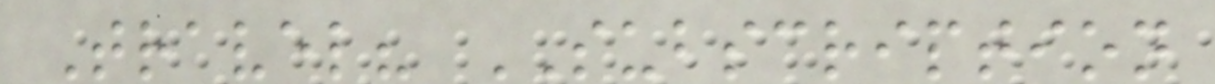Travel? SUBSCRIPTION
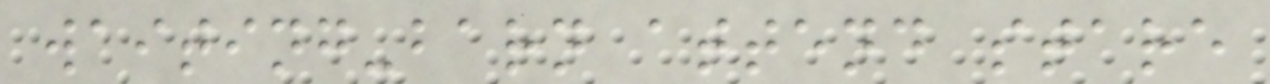waiting-barn attend stare
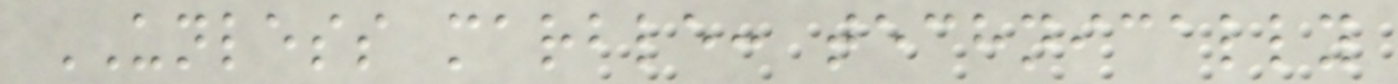UNLESS marble: technically
